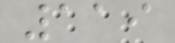119
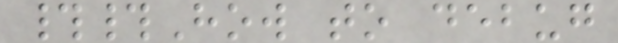##How to debug
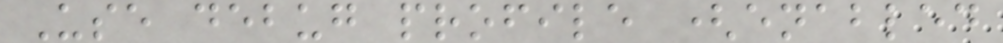Use debug profile (enabled
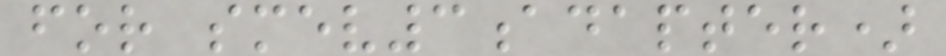for smev3adapter)
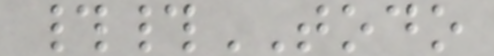##TODO
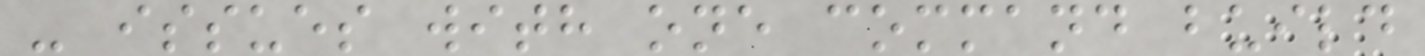- issues with one command build
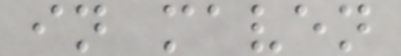in maven
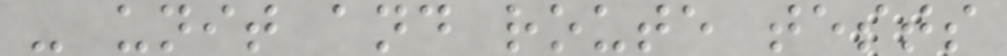- unit and route tests
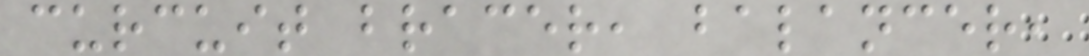curcuit bracer, balancer,
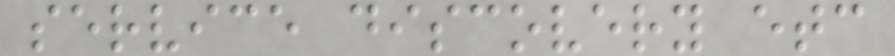service discovery etc
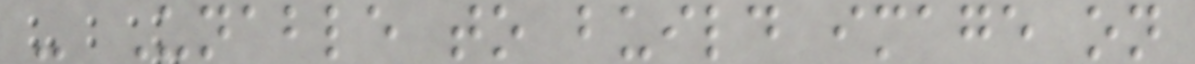- Unable to build image on
